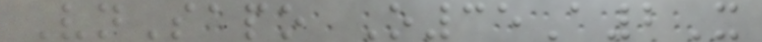VnSapo O35A2X
